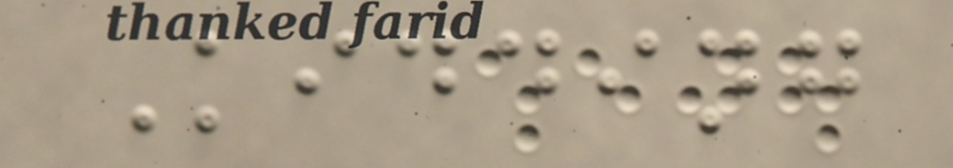Kidding
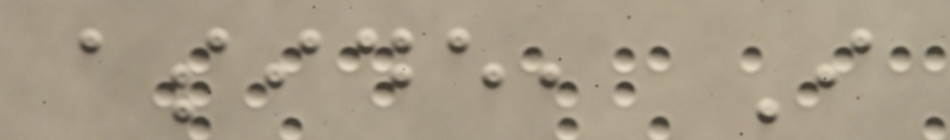aside, I
